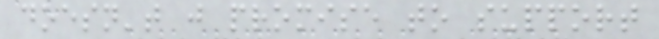doesn't just promise to support
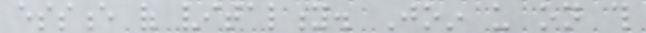essence of vitality. Join us on this
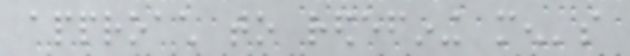approach to redefining men's
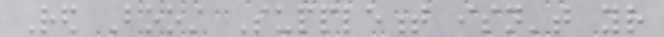Red Boost Supplement isn't your
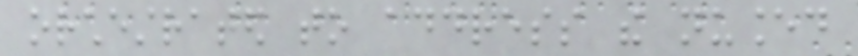orchestrated to address the nuanced
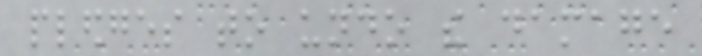pledges to undo the damage
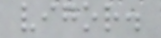vigor.
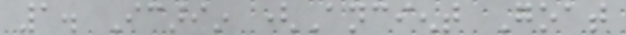1. Icariin (Ancient Goat
